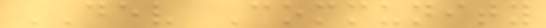DEV Community
